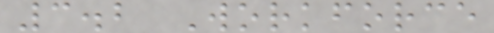3.2 Workforce
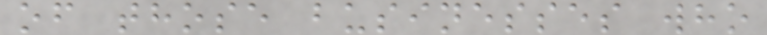of those businesses who
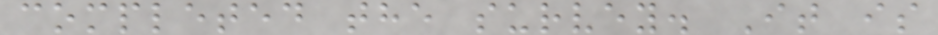completed the survey. It is
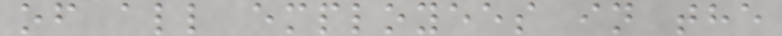of all employees in the
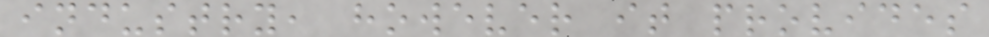industry, however it provides
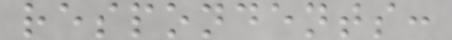respondents:
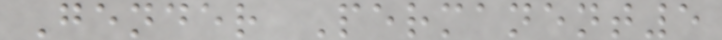Gender Permanent5
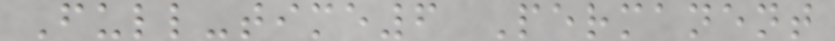Full-time6 Permanent
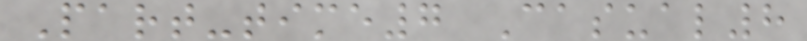Part-time7 Casual8
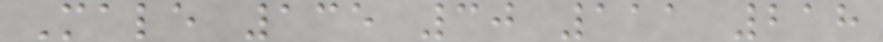Male 135 30 111 218
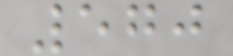570
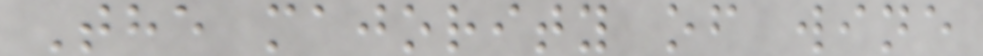The majority of wine
